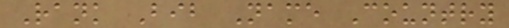Rank Bib Name Country
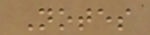Notes
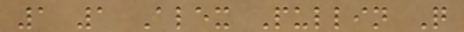1 1 Alex Pullin Q
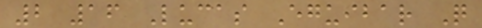2 16 Lucas Eguibar Q
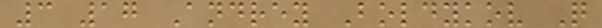3 17 Andrey Boldykov Q
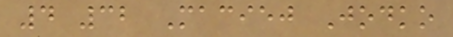4 32 Maciej Jodko
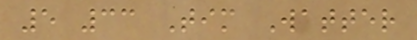5 33 Tim Watter
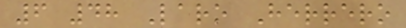6 48 Laro Herrero
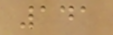141
